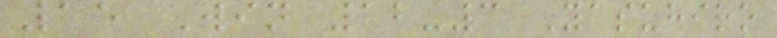15 Win 12-3 Yasuhiro
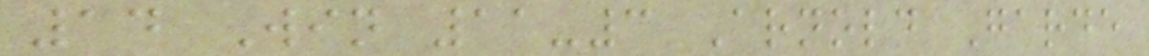14 Win 11-3 Arnold Garde
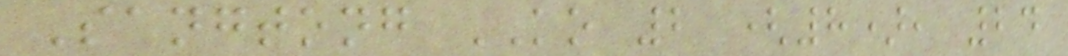Sangtong KO 2 (8), 24
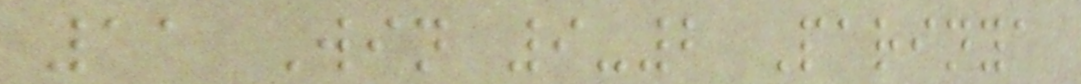11 Win 9-2 Parinya
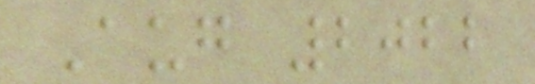Aug 2022
